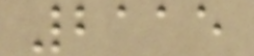2115
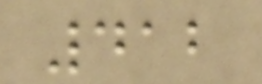412
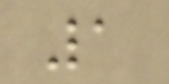1
